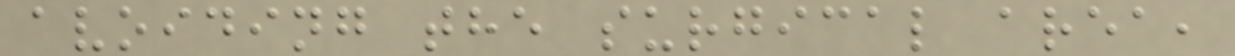avoiding the surgical area,
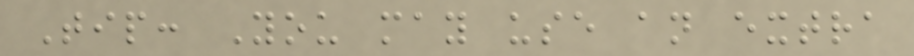Tip: You may use an extra
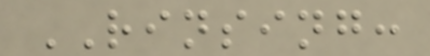RINSING:
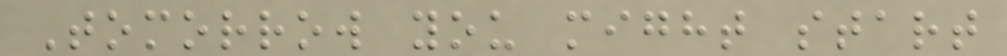Tomorrow you might start
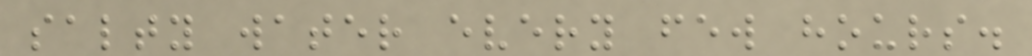salty water every few hours.
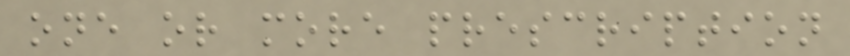one or more prescription
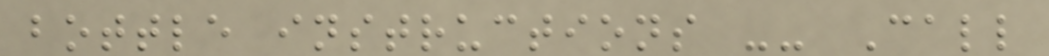bottle instructions -- Call
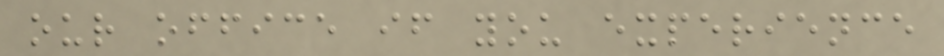our office if you experience
